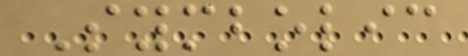Symbolic
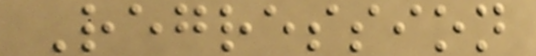Regression
